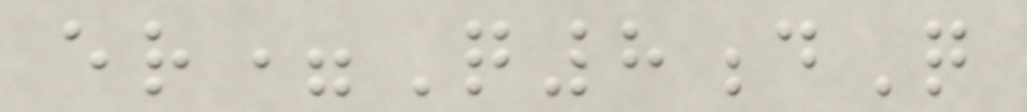er=Q8dQ
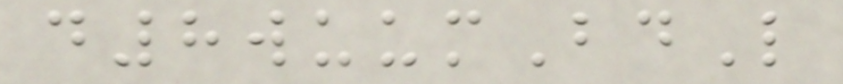d8wuumBdL
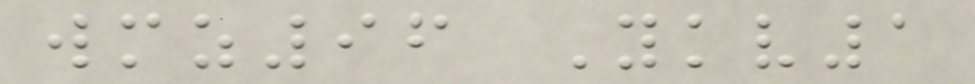wmz96 Ykv1
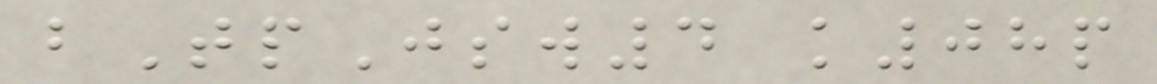bTpJsw4 k08p
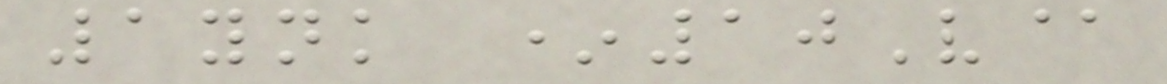1ynk *10V@
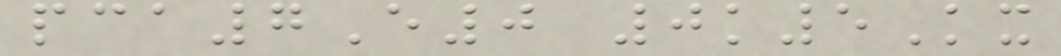pca7E0 0k5Kx
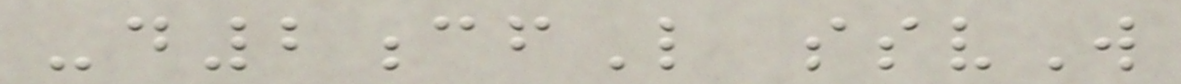-d2cfL ssvW
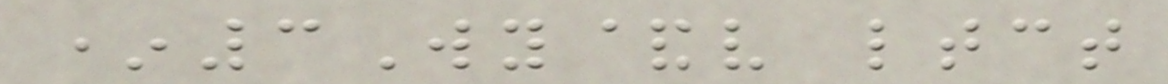*3Wy&v ltct
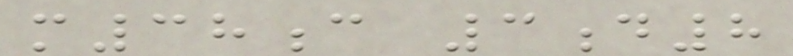m38c 3d8
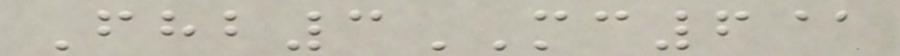Fhb3MC6@
